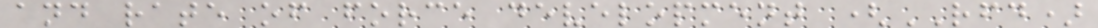and rate of force development (RFD)
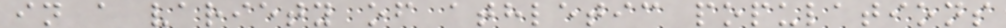in a variety of athletic populations
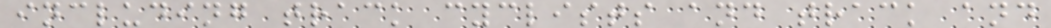including track cyclists and track and
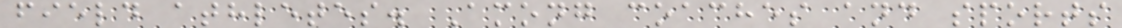field athletes. Among coaches and sports
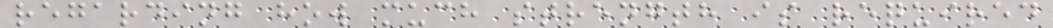regarding how much strength is required
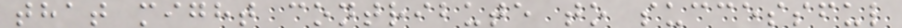that might contribute to successful
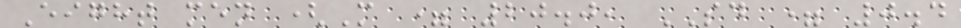Eight men (M = 20.0, SD = 0.4
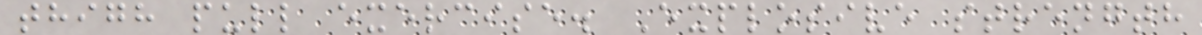thigh pull exercise. Explosive strength
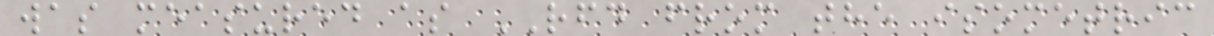was measured as RFD from the isometric
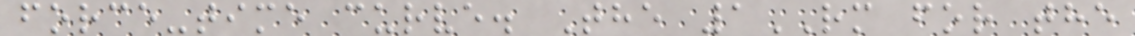force-time curve. The 1RM for the
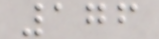176
